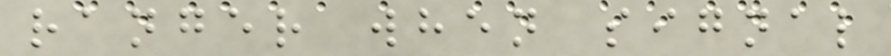ranger when signal
